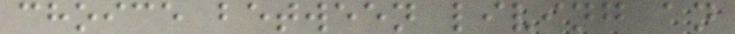choice between living an
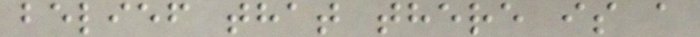belief that there is a
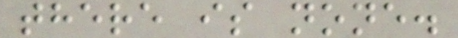there is none.
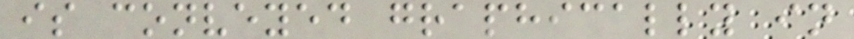is conveyed graphically in
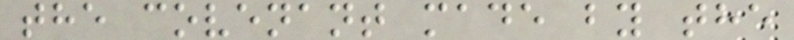the covenant made by the
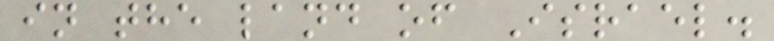in the land of Israel.
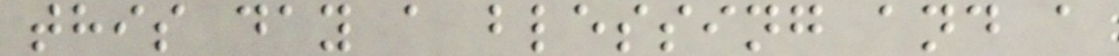this day a blessing and a
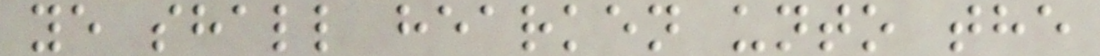ye shall hearken unto the
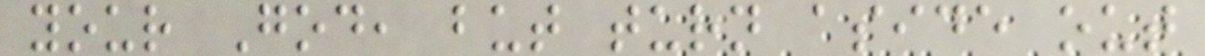your God, but turn aside out
